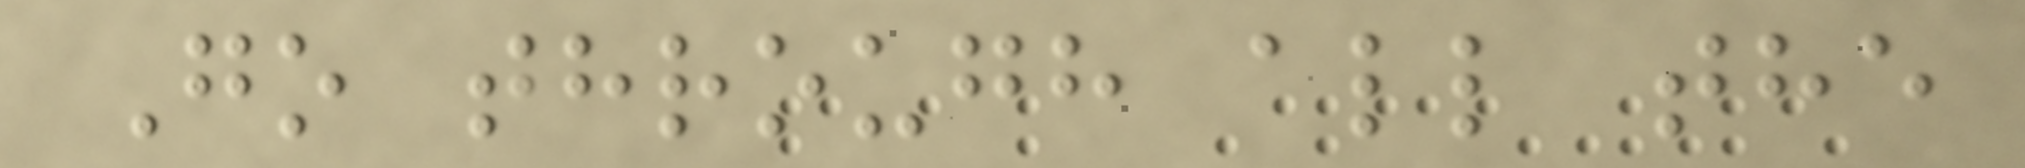Go through all the
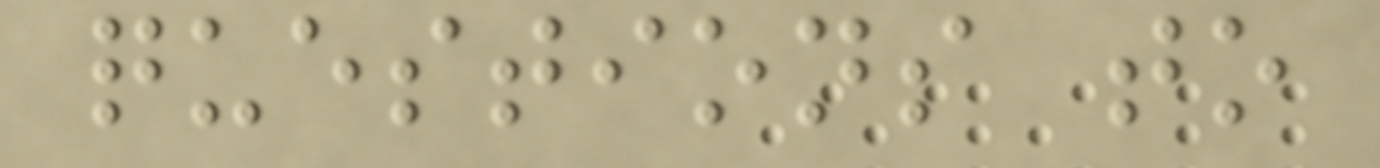questions to
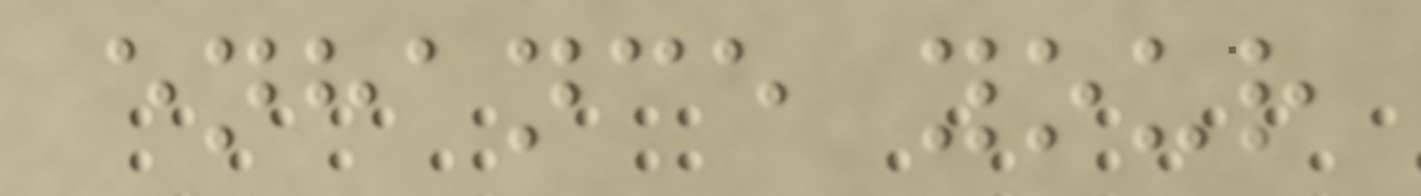enhance your
